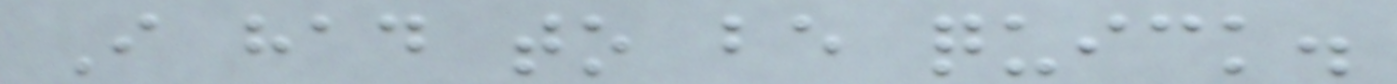I had to be quick.
